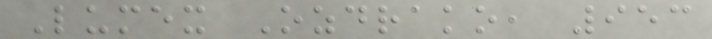Lumex Ozdrako, 953
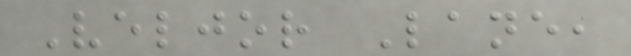Veljor Lane,
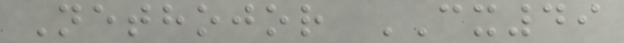Nethojor CX49
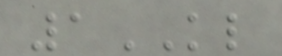1KL
